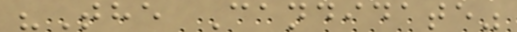"The Candidate"
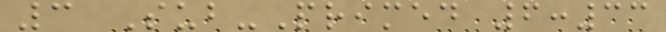3 Sub-Primed 6:33
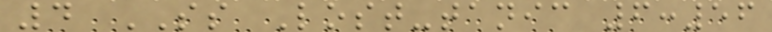4 SS Lost-tanic 6:56
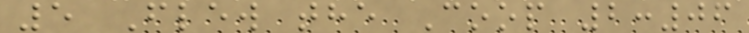5 Flew the Coop 2:06
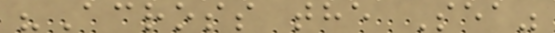"Across the Sea"
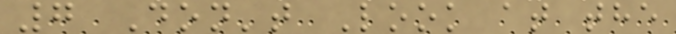7 Don't Look at the
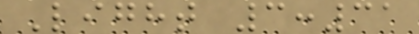Light 3:31
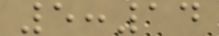5:14
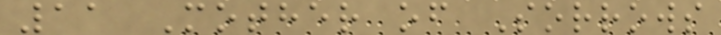11 Mother of Sorrows
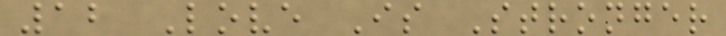12 Love Is Stronger
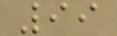99
